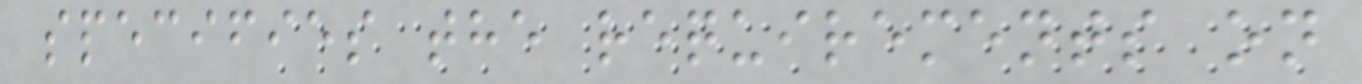specifies the requirements on
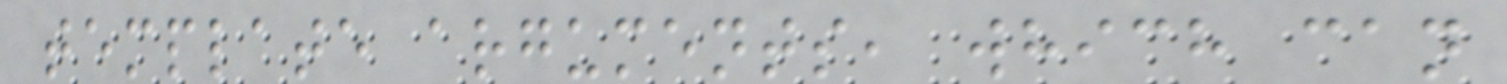template arguments, which can
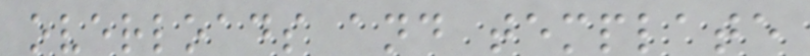overloads and template
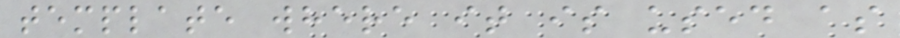template where it is used as
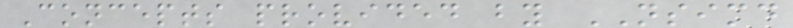Concepts provided by NSIMD
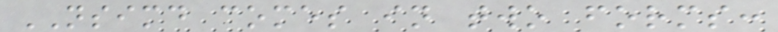NSIMD comes in two forms:
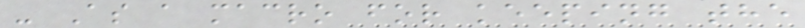- As a macro for keeping the
